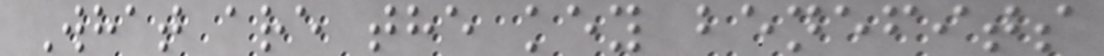What are the key benefits
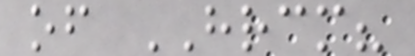of HRCM?
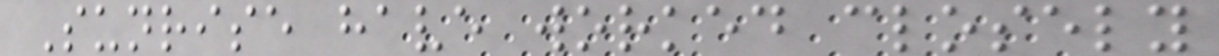Sunrise have worked closely
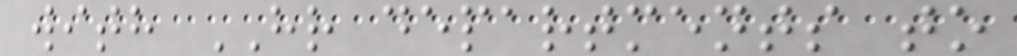with HR departments to
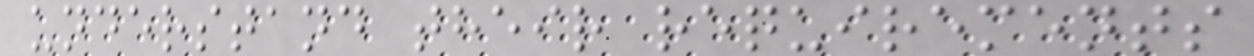understand their requirements
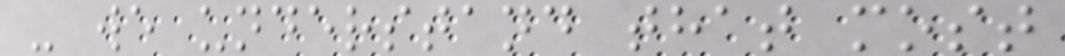- we understand that most
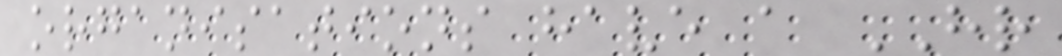organisations have a HR
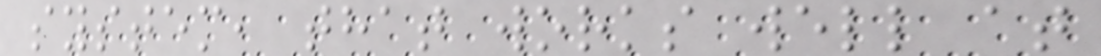system, that works well at
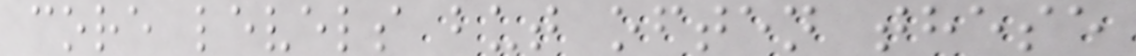core levels but often these
